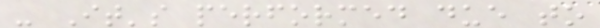- It's performed due to
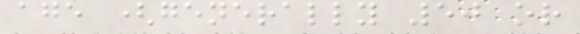age (generally 50 or
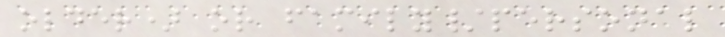older) or family/personal
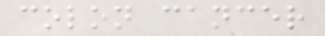colon cancer
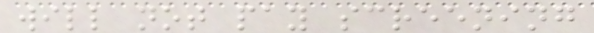will not pay screening
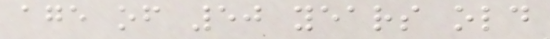age of 50 years old
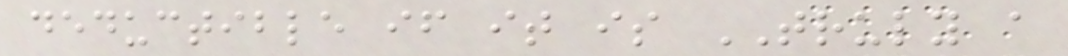deductible if it is TRULY a
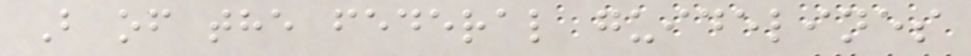B of the federal guidelines
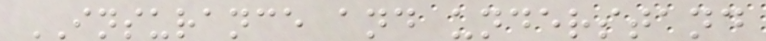INSURANCE and understand
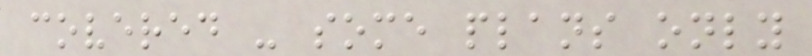covered - some plans only
